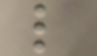l
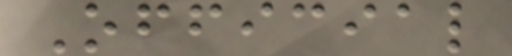Official
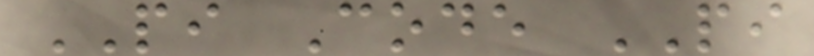PI Code PI
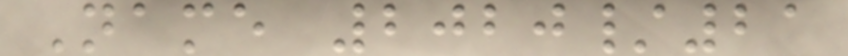Name 2020/21
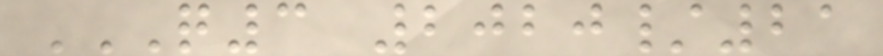Q3 2020/21
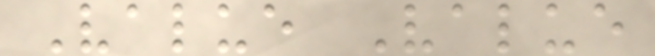Value Value
